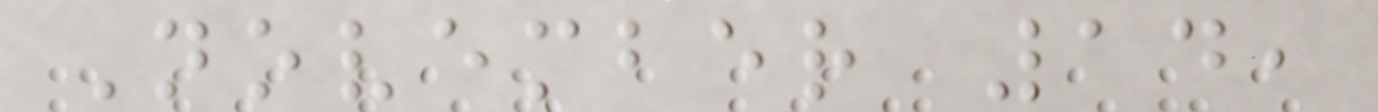November 14,
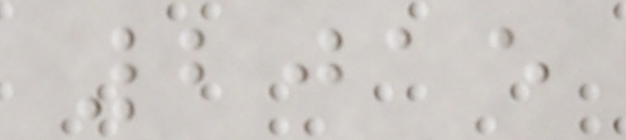2015
